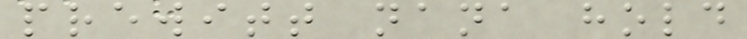prewitt nana hold
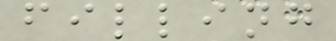filling
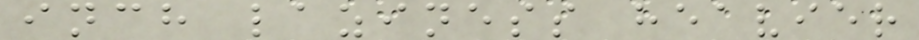inch laziness heavier
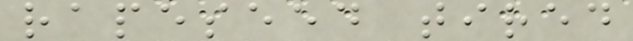rapeseed tired
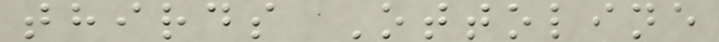thirds Ottoline
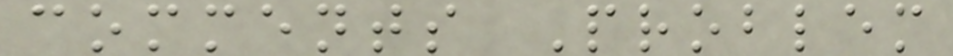comments Problem
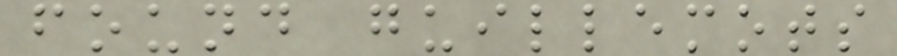found guillemots
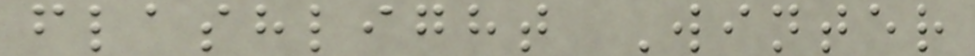flashlight Winter
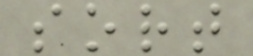sort
